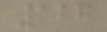127
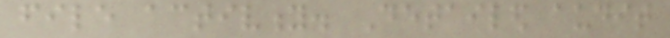file activity. Detailed audit
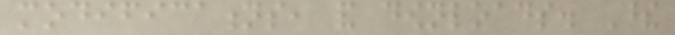modifications, and downloads. These
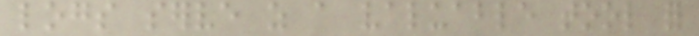logs serve as a valuable tool for
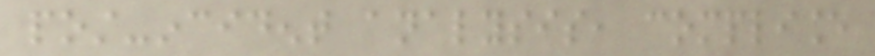post-incident analysis, compliance
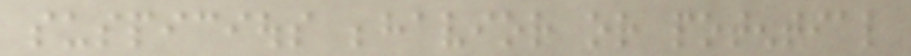suspicious behavior or potential
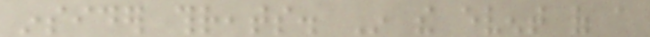insider threats. In the event of a
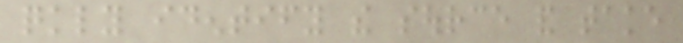quickly identify the source and take
